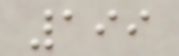199
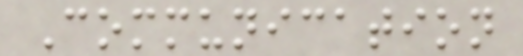Communication
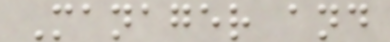Manager and
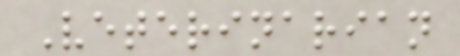Veterinarian
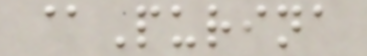@Purina
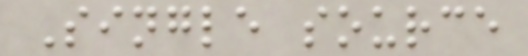Single source
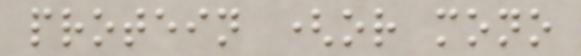protein (or mono
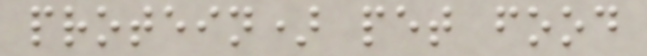protein) pet food
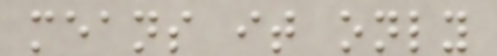means it only
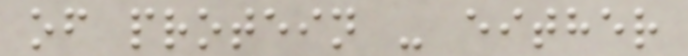of protein - either
